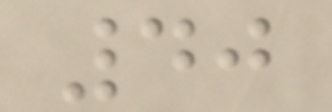40
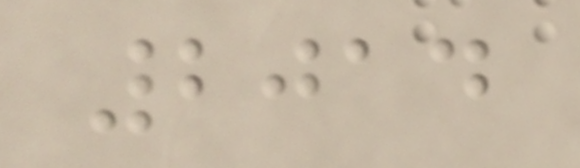2014
